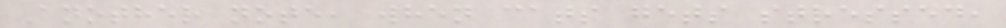Another note, when cats gets stressed,
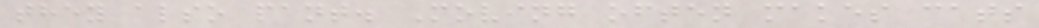they also pant. Moving often makes cats
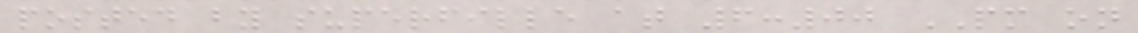posted by superfille at 6:00 PM on
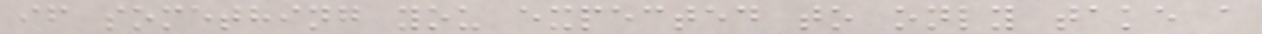if something you expected to only take a
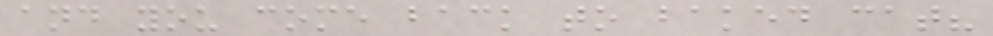and you come back to baked cat?
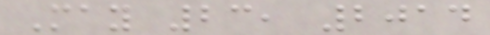May 23, 2014
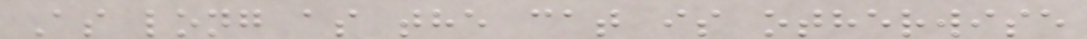As long as the cat is otherwise
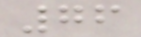76
